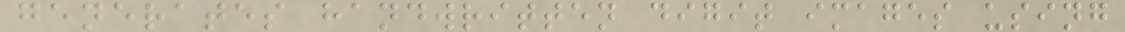generates handwritten digit images using
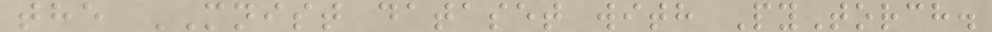the MNIST dataset with PyTorch.
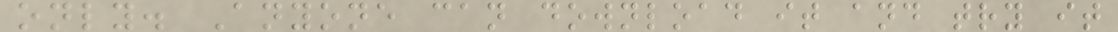only. Anyone can download it and try it
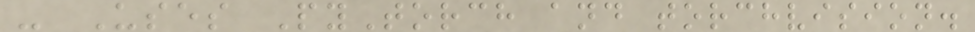- Uses PyTorch and torchvision.
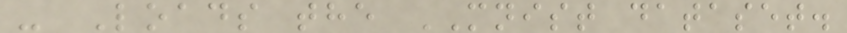- Loads the MNIST dataset.
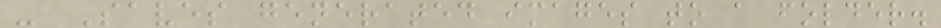- Saves generated images to a folder.
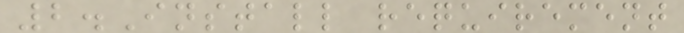2.Install requirement
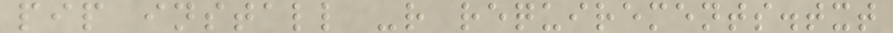pip install -r requirements.txt
